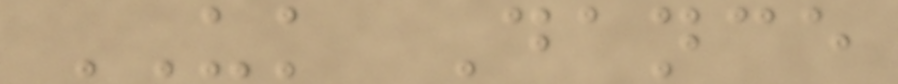UK Dance
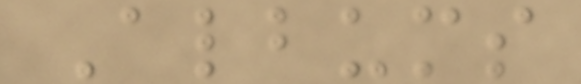Albums
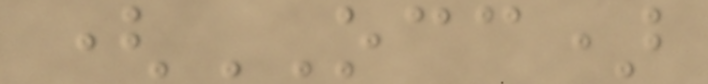(OCC)
